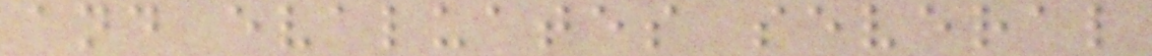and evaluates several
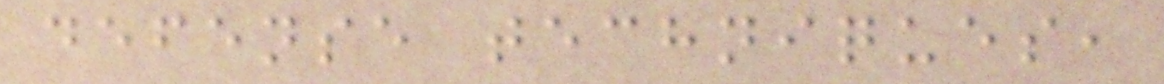defense techniques,
